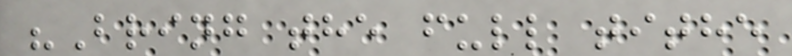"Bring the full tithe
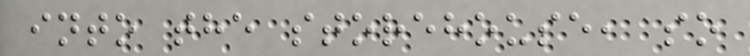into the storehouse, so
